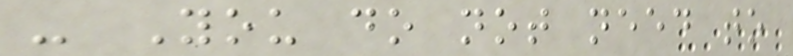- You do not need to
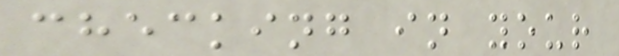checking in your
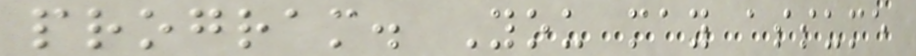program. You may assume
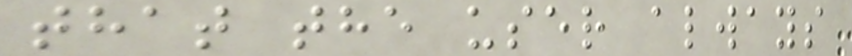that the user always
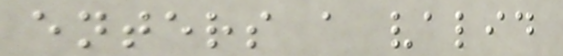enters a valid
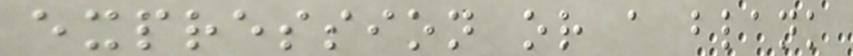expression or a blank
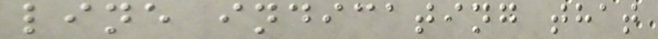line indicating that
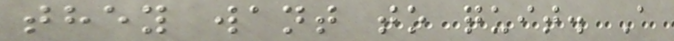they want to quit. A
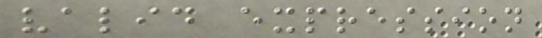valid expression
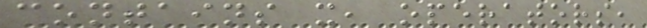contains x, operators,
